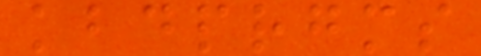kbdprgms
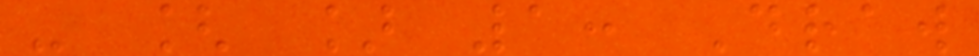- [ ] 1: Draw
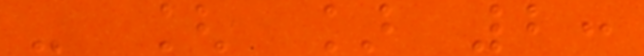- [ ] 2:
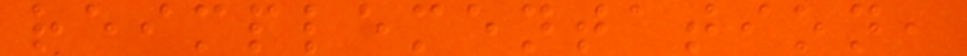reimplementation,
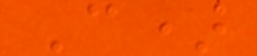C)
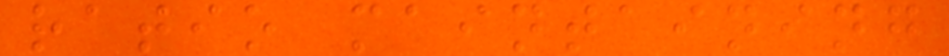ratio maintaining
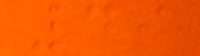49
